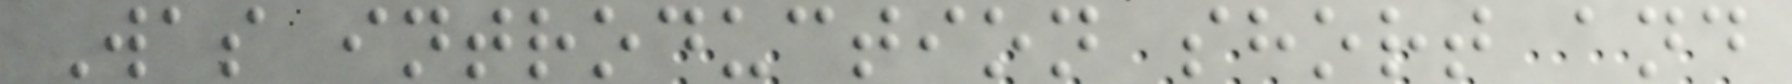Was introduction short and
